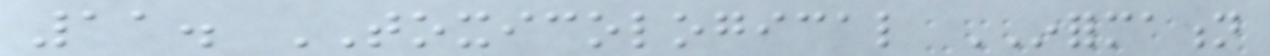11. TOXICOLOGICAL INFORMATION
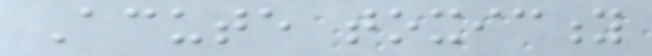Acute toxicity
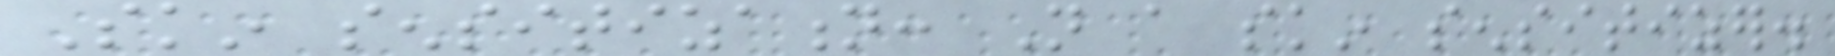Skin sensitization: Not a skin sensitizer.
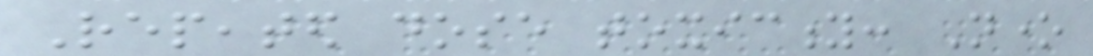Repeated dose toxicity: None
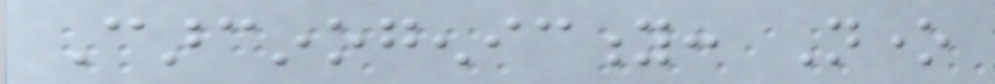Carcinogenicity: None
